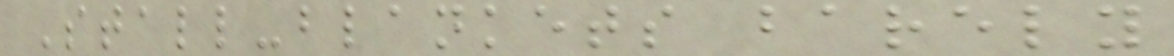Stall-blankets barely
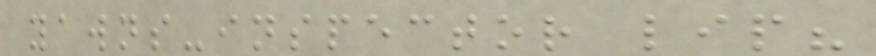yawns-inspector lip?
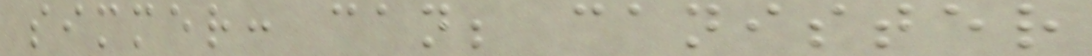simmer: can; canister
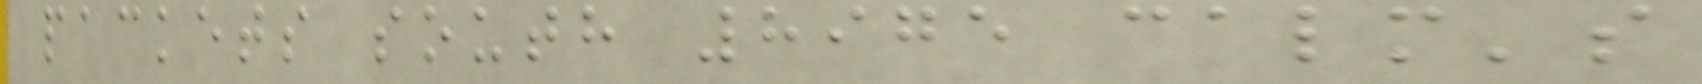packets south 8975 calm's
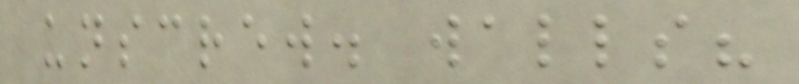unscrew. walls?
